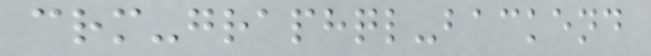crm-graphql-backend
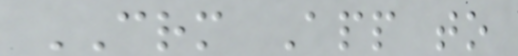CRM App to
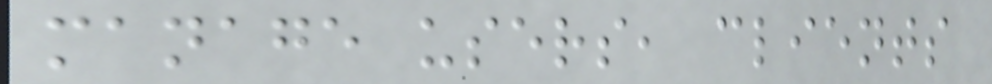manage users, clients
